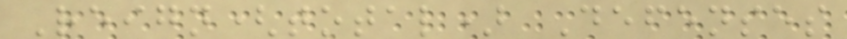Reign(total) Defenses
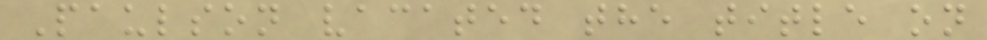Paulson vacated the title on
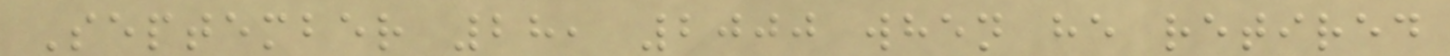September 28, 2000 when he retired
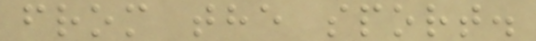from the sport.
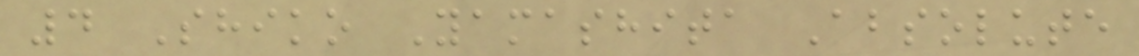4 Shiko Yamashita Absolute
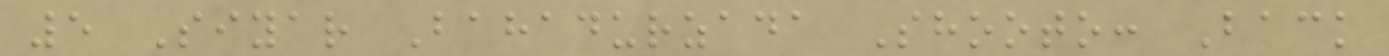5 Siyar Bahadurzada Shooto: Back
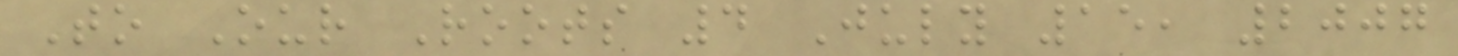To Our Roots 4 July 15, 2007
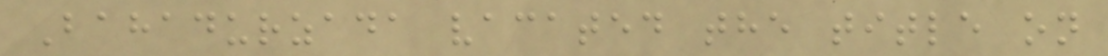Bahadurzada vacated the title on
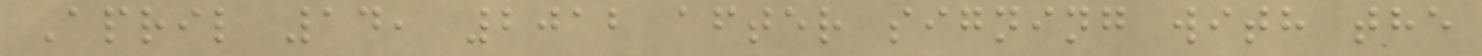April 14, 2012 after signing with the
